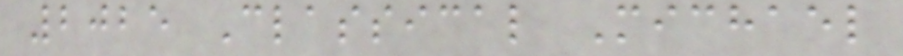2025 Classical Michael
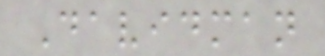Davidman
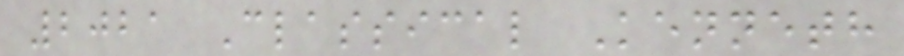2021 Classical Kenneth
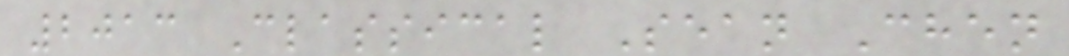2013 Classical Sean Chen
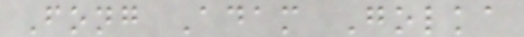Fong Adam Golka
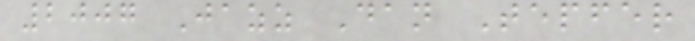2007 Jazz Dan Tepfer
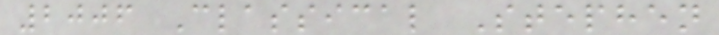2006 Classical Stephen
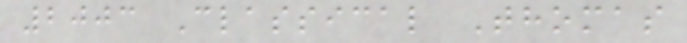2003 Classical Thomas
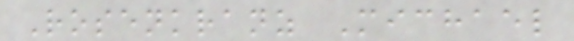Rosenkranz Michael
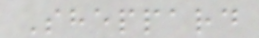Sheppard
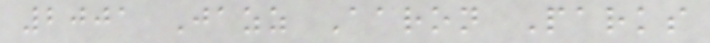2001 Jazz Aaron Parks
